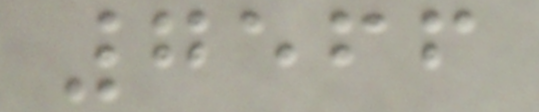7566
